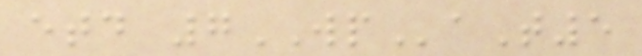etd 7WPaT5
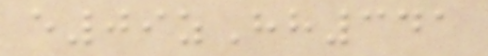e09zHh341
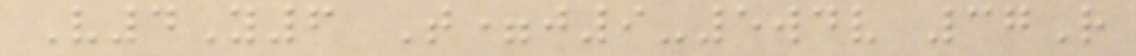V4Y6 T=j9-5wdv 37R
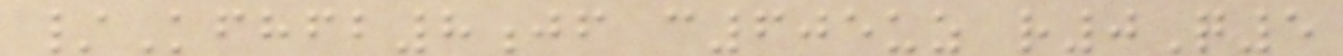/Kfhfb8jf c605uz r0Q5
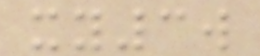xy3w
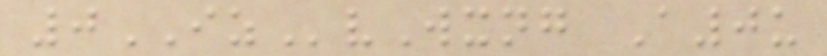0IZvWxng A0u
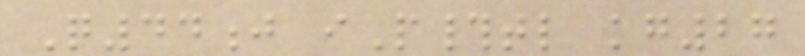Q44j iP#tl kg27
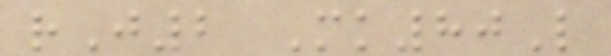rJ2 Mk80L
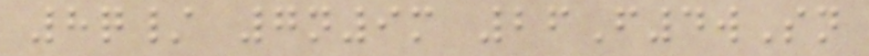8q/ 7n9m 26F4wSn
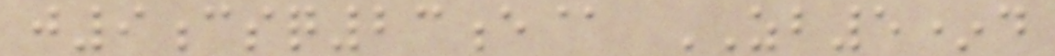j9csq23e@ ZB5*d
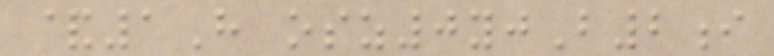&1H osz0yjB2i
